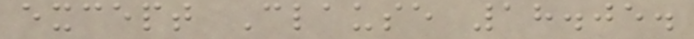except Clause 18.05.
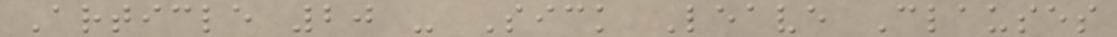Article 20 - Sick Leave Clauses
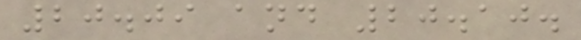20.09 and 20.10.
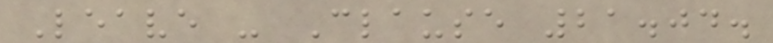Leave - Clause 21.04.
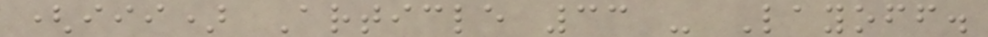(iii) Article 33 - Layoff.
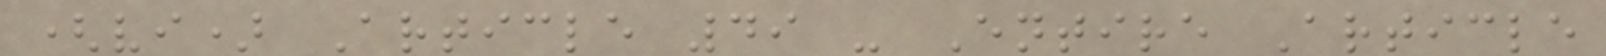(vi) Article 49 - Entire Article
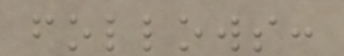follows:
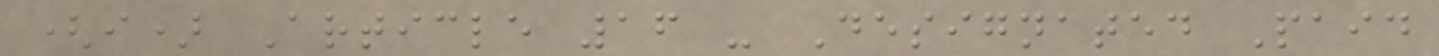(i) Article 16 - Designated Paid
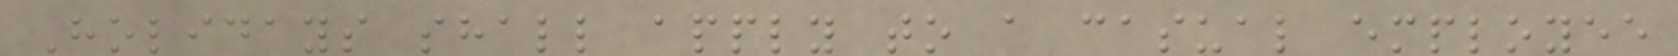Holidays shall apply to a casual employee
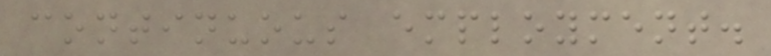continuous employment.
